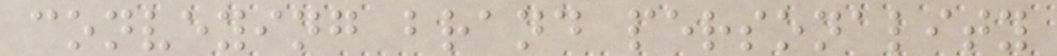conveying brand personality
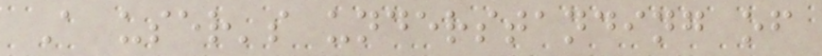A user's understanding of
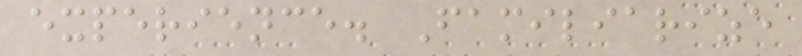experience. Familiarize
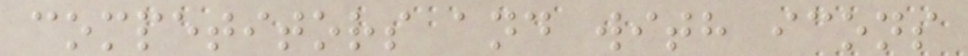competitors and with icons
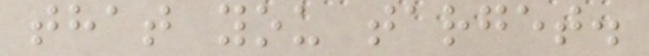that you target.
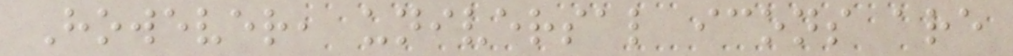However, universal icons are
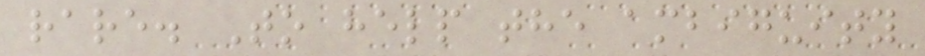rare. To help the ambiguity
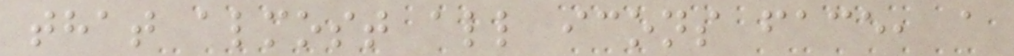that almost all icons face, a
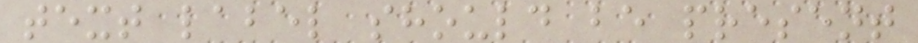text label should be present
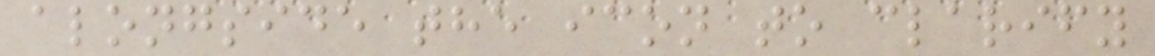alongside the icon to clarify
